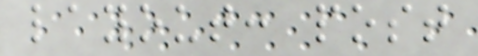layout: post
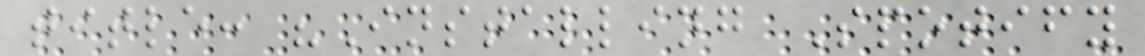title: "Installing Spotify
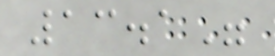13.1"
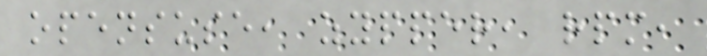opensuse, zypper, rpm,
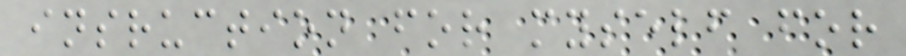insruction for myself for
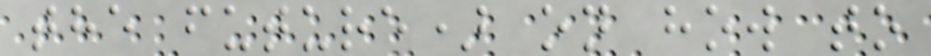the future) on how to
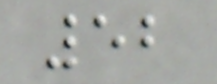52
